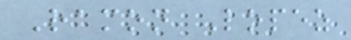Ramon Lopez
